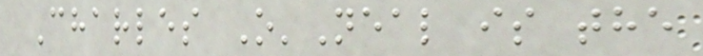Charles O'Neal is the
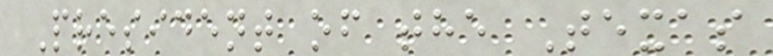President of the Texas
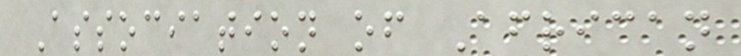Association of African
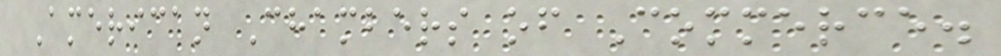American Chambers of Commerce.
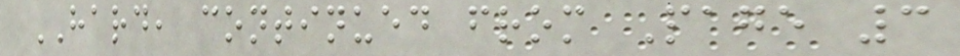HARD, continued from Page 3
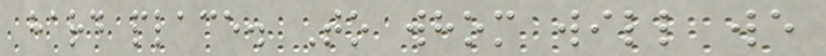hard place. To whom will we
